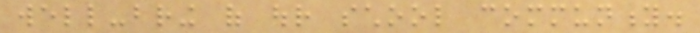well-bring of our school community.
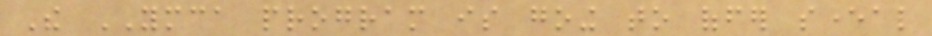The YMCA program is going to offer several
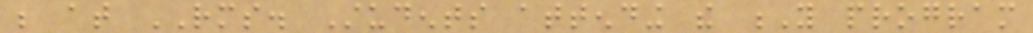be at RMS. Students attending the Y program
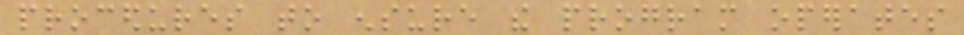procedures to ensure the program operates
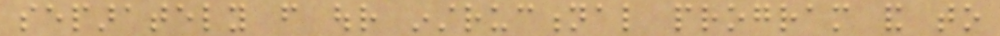separately from our instructional program and to
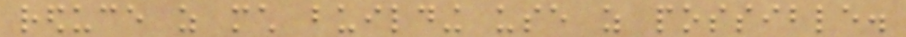reduce as much building use as possible.
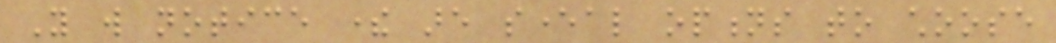You will notice there are several options to choose
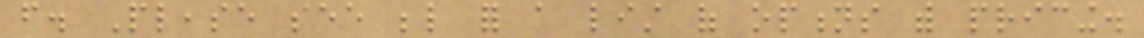from. Please see below for a list of options with pricing.
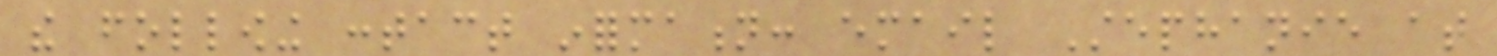the following contact information: email Stephanie at
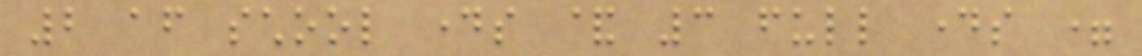2 after school days & 3 full days =
